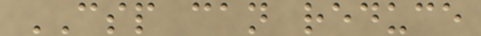CSP can reduce
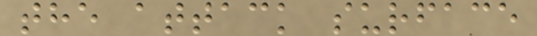the attack surface
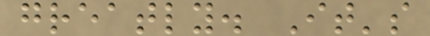greatly. It's
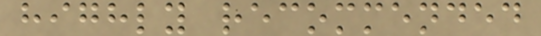highly recommended
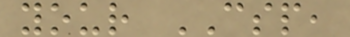your CSP,
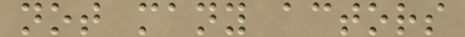not many actors
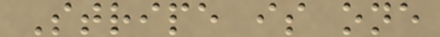Stripe is one
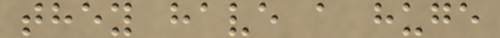they have a huge
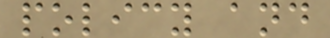policy and
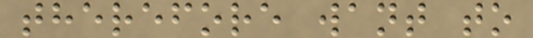therefore want to
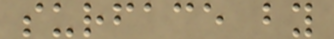surface by
